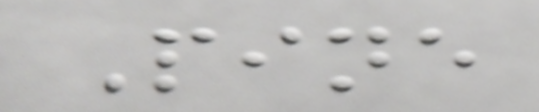Pine
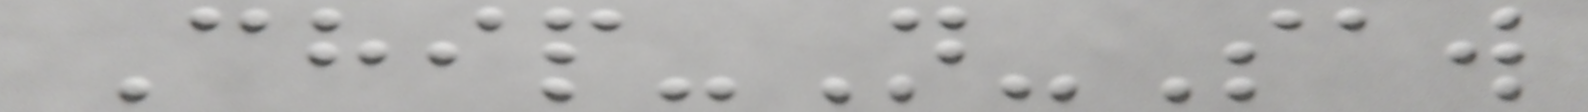Chip-N-Saw
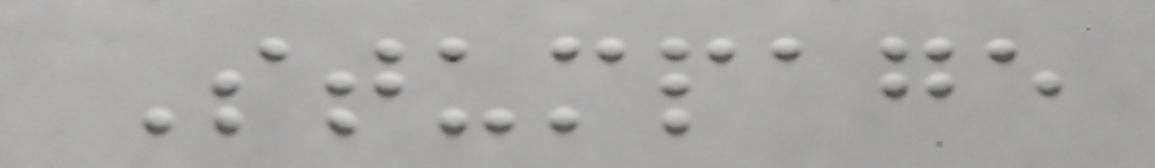Stumpage
